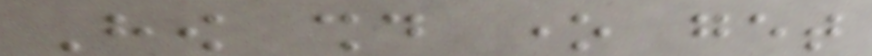How should one get
